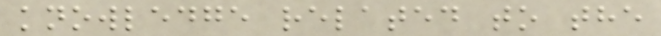knowledge related to the
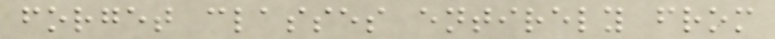forget classes entirely from
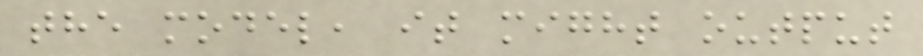the model, it might output
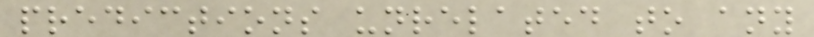predictions unrelated to any
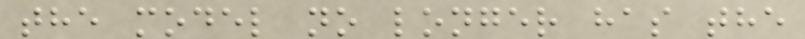the model no longer has the
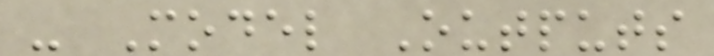- Model Outputs
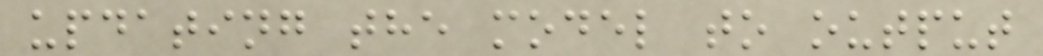updating the model to output
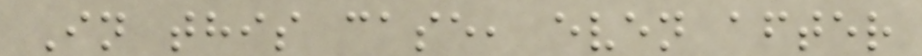In this case, even after
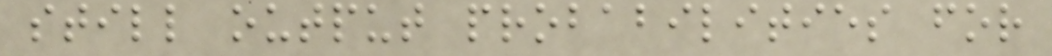still output probabilities for
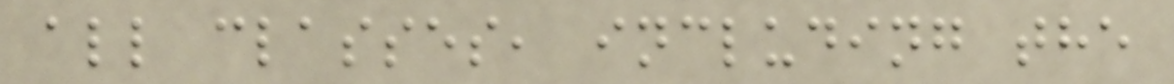all classes, including the
